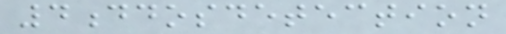4ddosdetection
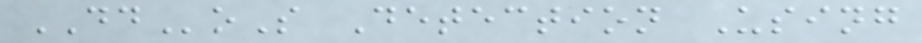DDoS Detection Using
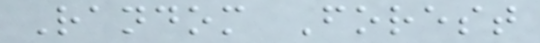Random Forest
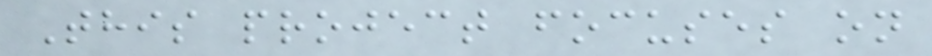This project focuses on
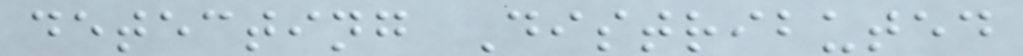detecting Distributed
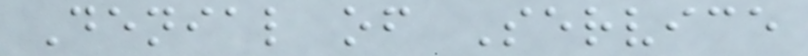Denial of Service
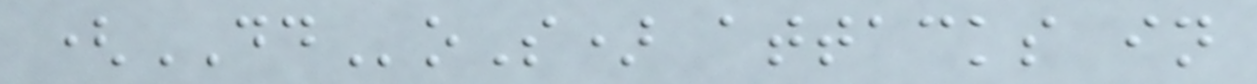(DDoS) attacks in
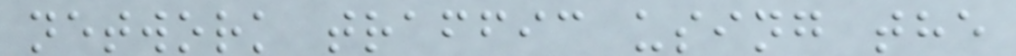network traffic using the
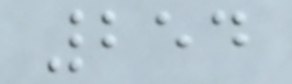254
